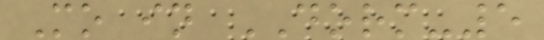Mo in DORM-5
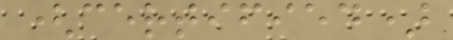(certified)
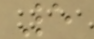5
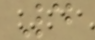4
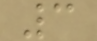3
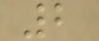2
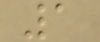1
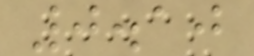0.10
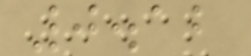0.12
